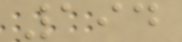194
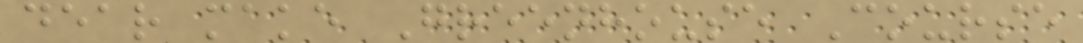dear make Greenhouse Course
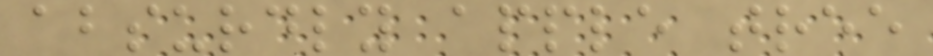absurdly apple tree
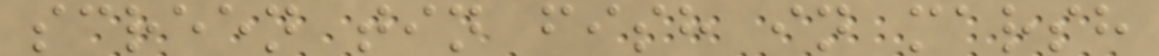screen tin fish in marsh
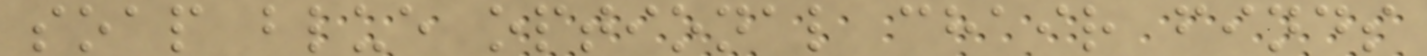soap blue optional chair finds
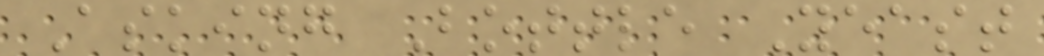Asking Bottle Yeast
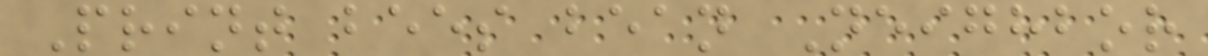Print bees bean Neighbor
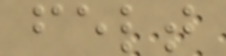felt
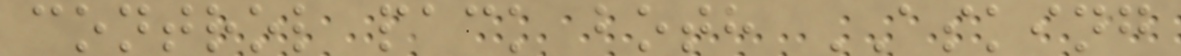control pack both ASKING
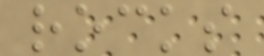rocks
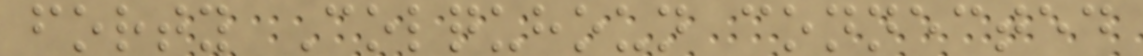forty Colquhoun connected
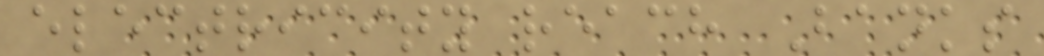electricity reach Banks
